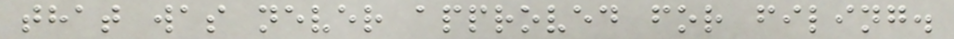that was never approved for filing.
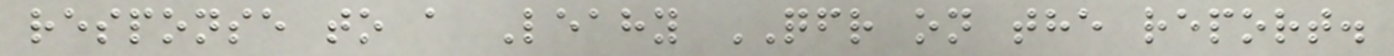response to a Leahy QFR on the report.
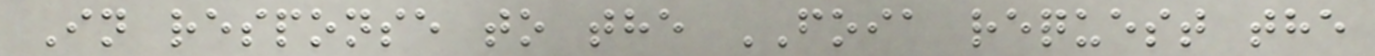In response to the FOIA request the
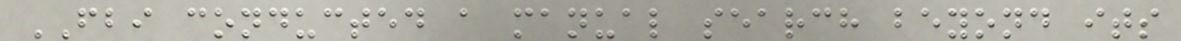FBI conducted a manual search beyond its
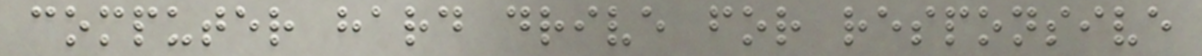computer hard drive for responsive
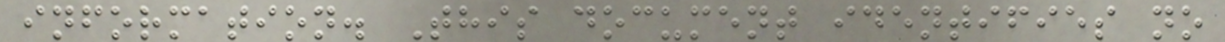information. This document identifies no
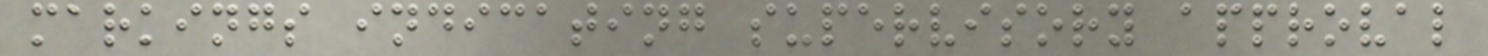markings indicating supervisory approval
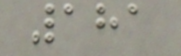181
